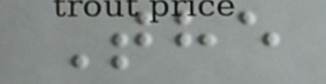The
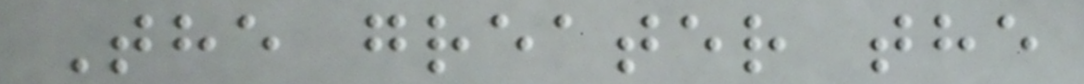The greater the
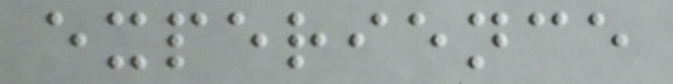experience
